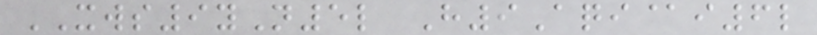XWS9yN5l H9Aqi@i6l
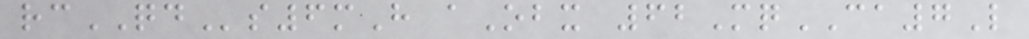rcQDs6mH aObx 62MqCA7L
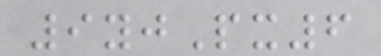9yjPx6
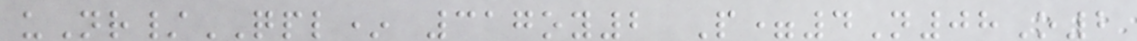uNr/QPL* 317oy2 P=4N08O2
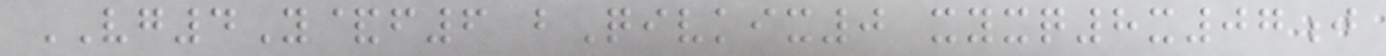VG4Y&f6 bQivkix0 xyxq8x07j
